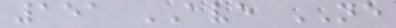151 AVE NE
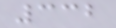332
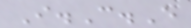I.C.E
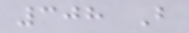308 B
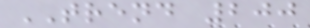TREND 200
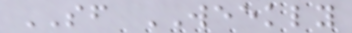SF WEEKLY
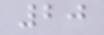20
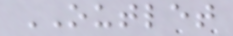OUTLET
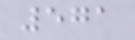571
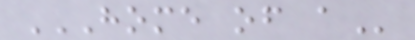HOME OF A
